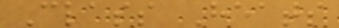Class Heats
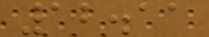12.11
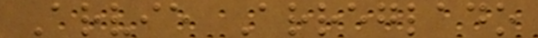Arvie Arreglado
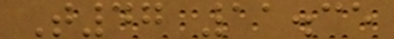T47 11.35
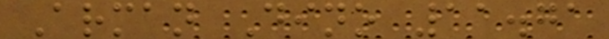Arman Dino 11.71
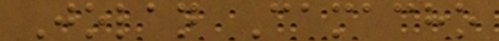Jolan Camacho
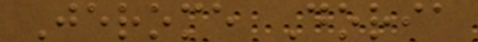Jerome Doria
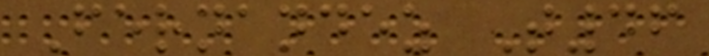Fernandez T46
